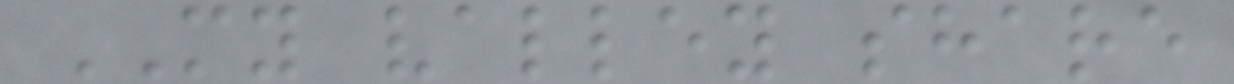MY valley share
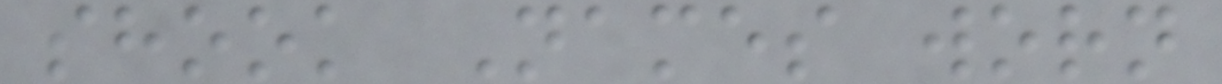shook Names worn
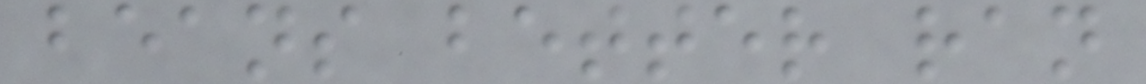beans better ran
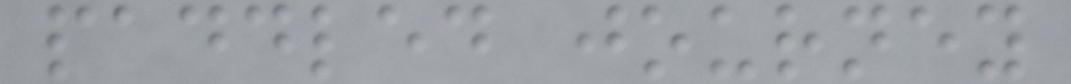paddled journey
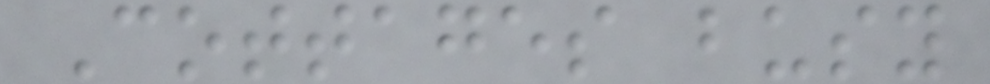Cottages busy
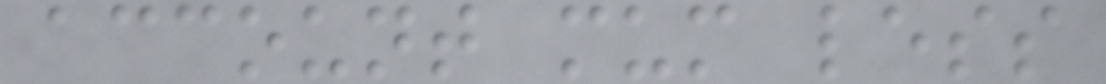account mum less
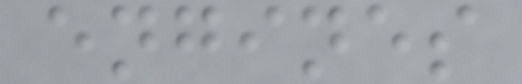engines
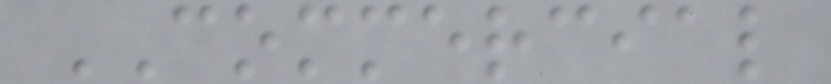COMMERCIAL
